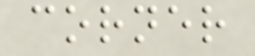corner
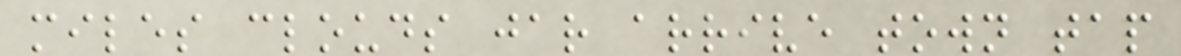miles clouds jar arrive town tap
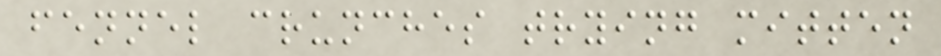fennel crunches trying mitten
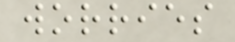worries
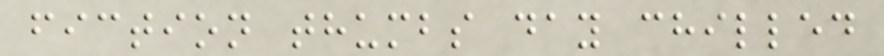fiction thumbs day chilled
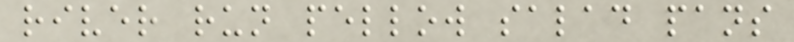river run pellow salad pans
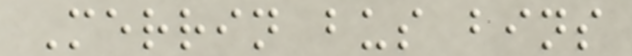Merrin bus bins
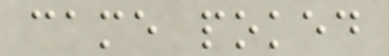came poked
